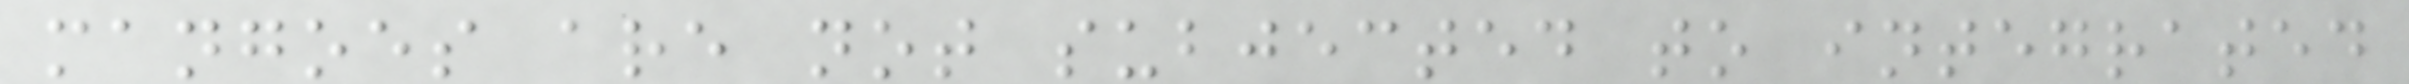mangoes are not subjected to integrated
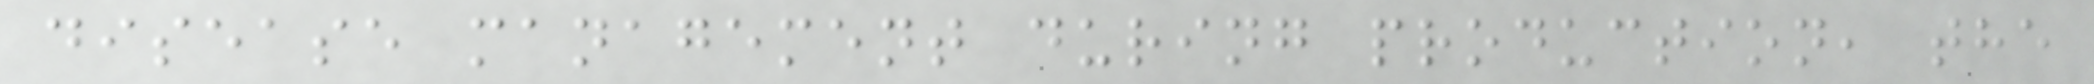disease management during production, the
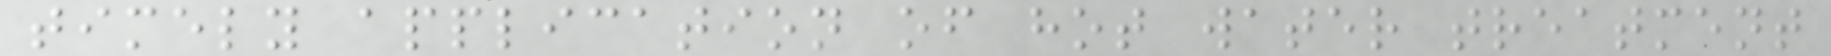timely application of hot water treatment
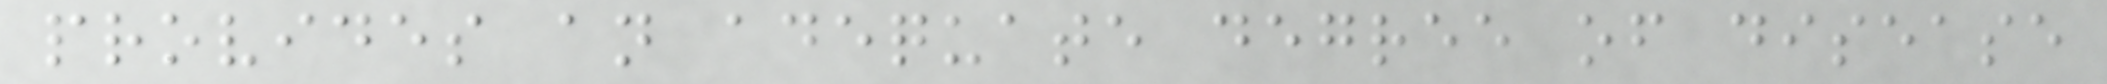provides an adequate degree of disease
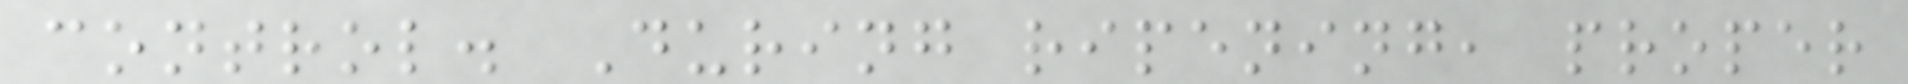control. During ripening, proper
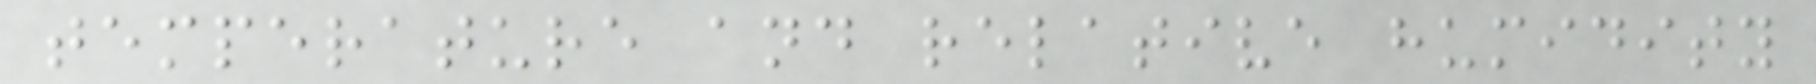temperature and relative humidity
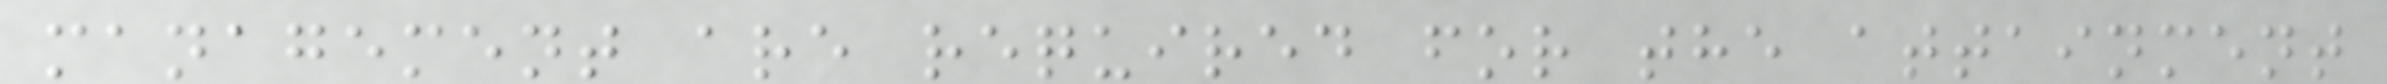management are required for the attainment
